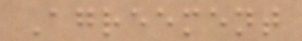Agreement
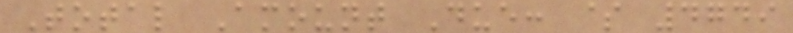Total Amount Due: $ 4749
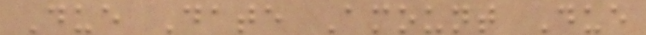Due Date Amount Due
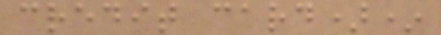credit card)*
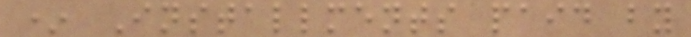* Installments paid by
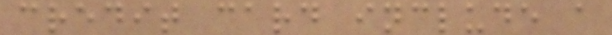credit card include a
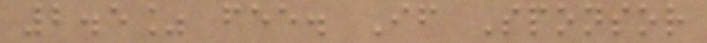2.5% fee. If Sponsor
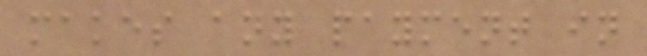makes any payment in
